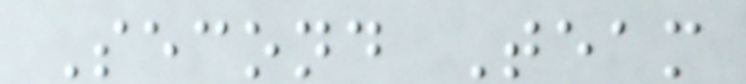Second Team
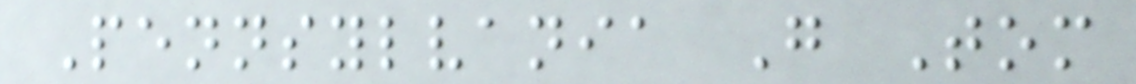Pennsylvania G Tom
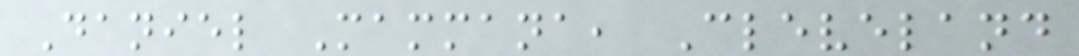Daniel Mammana, Cleveland
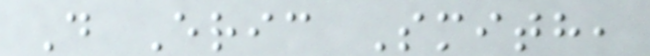D Eric Smith,
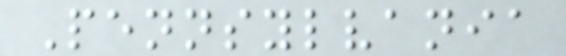Pennsylvania
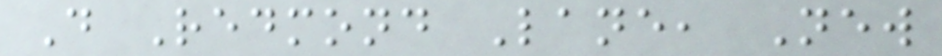D Redmond Lane, New
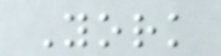York
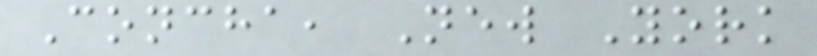Concha, New York
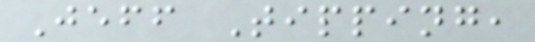Jeff Tipping,
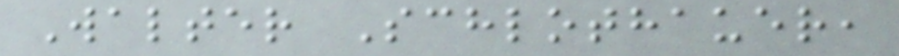Walter Schlothauer,
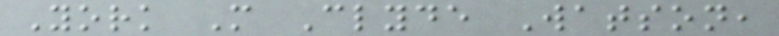York M Clyde Watson,
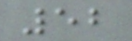52
